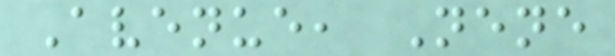Avenue, Nene
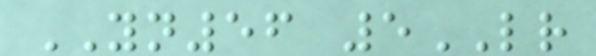YN56 5LR
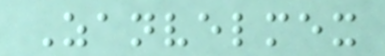Zanvelmex
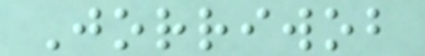Jorriwob
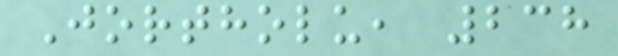Jortholu, 238
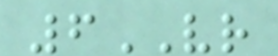6VR
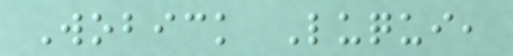Wobick Luqui,
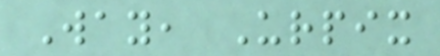Way, Urpix
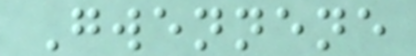Gwennene
